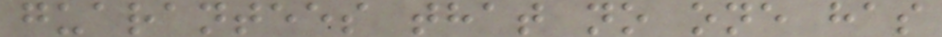guarantees that no one has
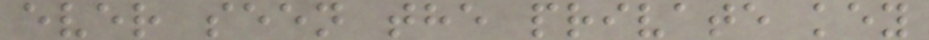ever seen the private key
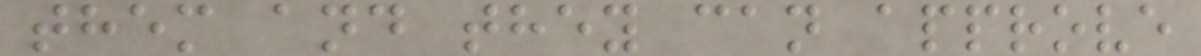them and they can approve
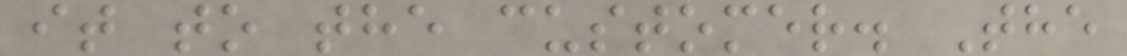it to the customer. The
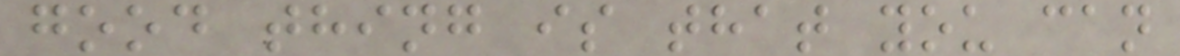good thing is that you can
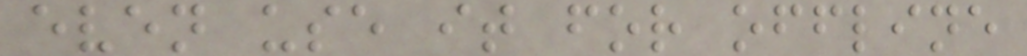even use it for offline
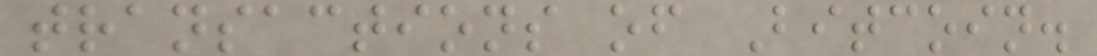transactions of Bitcoin.
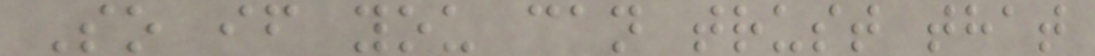So if you can trust that
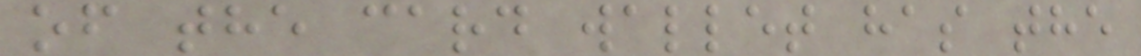of the card wallet has the
